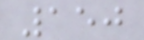150
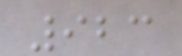923
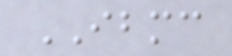IBMC
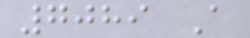7089 A
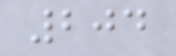204
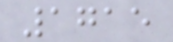1715
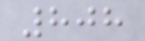808
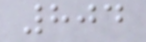804
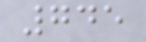745
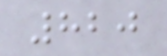820
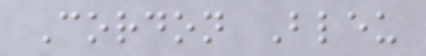Cordon Bleu
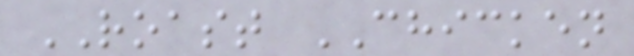ROAST CHICKEN
